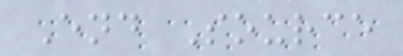End Source
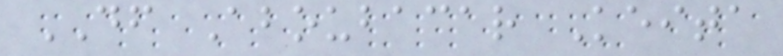DF Aboubacar Keita
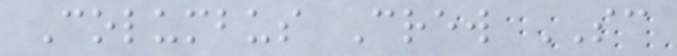Columbus Crew SC
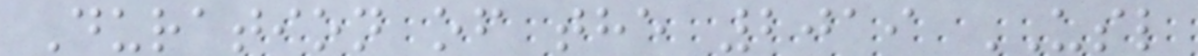Duration of the 2019 USL
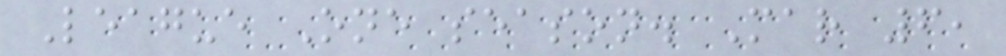League One season. Mar 6,
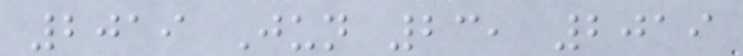2019 Jun 23, 2019
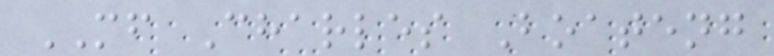MF Charles Boateng
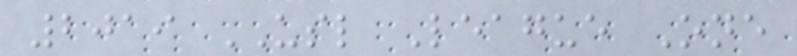2019 USL League One
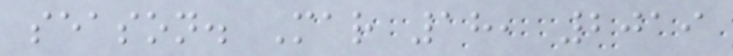season. Mar 18, 2019
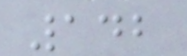142
